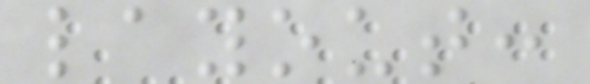layout:
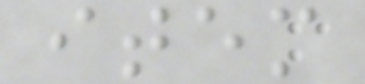item
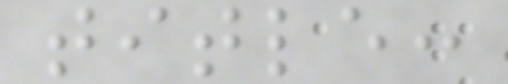title:
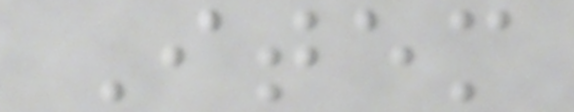Item
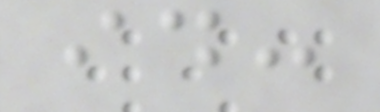id:
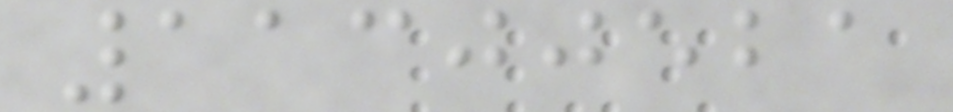11300521
